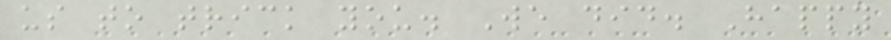us to trick you. We did. Happy
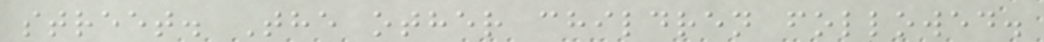street. The other children followed.
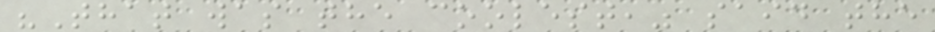"That was the coolest," said the
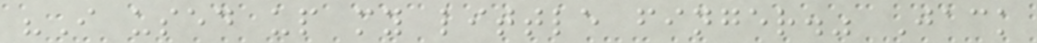"I used up my little finger." Jack
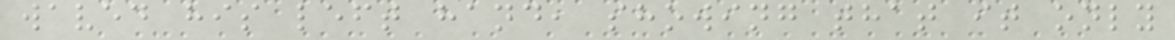waved his left hand, showing that it only
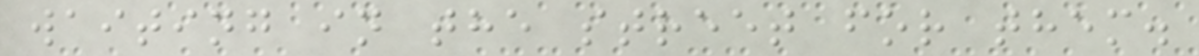waiting in the street for them.
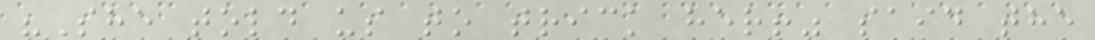"She told us to trick her!" said the
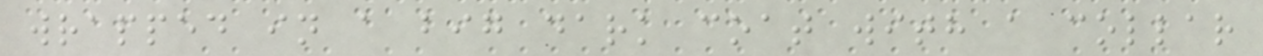wrapped in a big dark coat with a collar
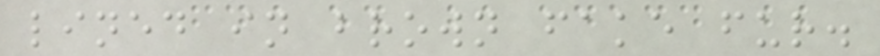lined in brown fake fur.
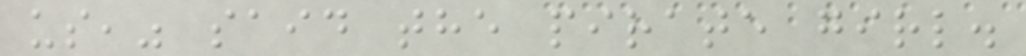us," said the pirate girl.
